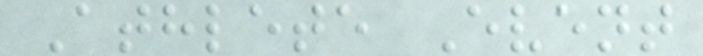Athlete Event
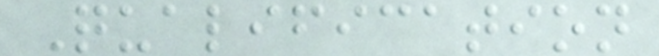Qualification
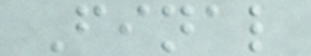Final
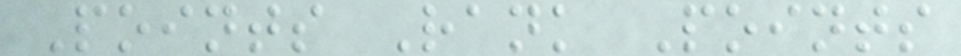Points Rank Points
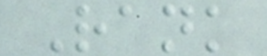Rank
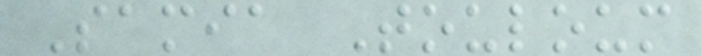Samia Touloum
